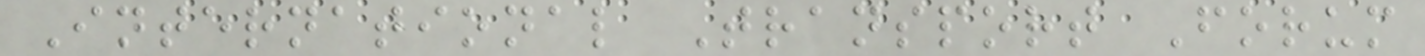International Transport Forum
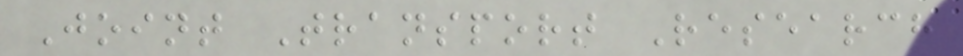Joint Transport Research
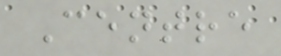Centre
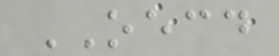OECD
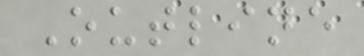Outline
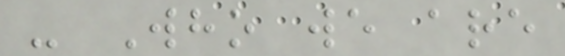- Who we are
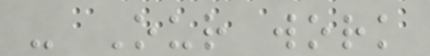- Our work
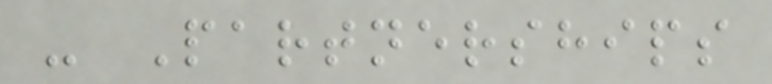- Partnerships
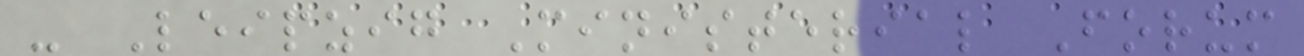- Leipzig Ministerial Forum
